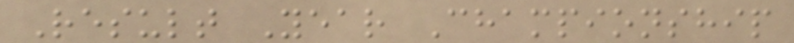Result Year Championship
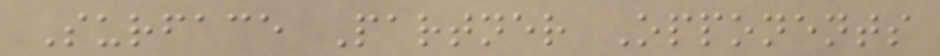Surface Partner Opponents
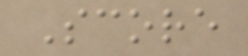Score
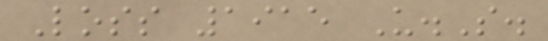Loss 1915 U.S.
